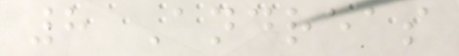8 Andreas
